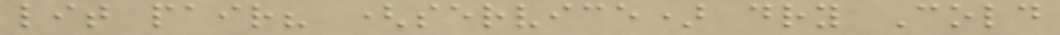lit pair? (service) dry Cold
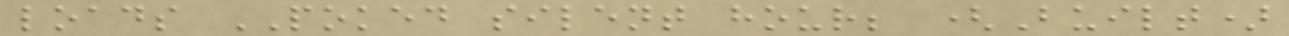loads POKED silent hour; (Built)
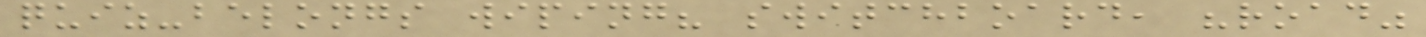quiz-belongs wiping? switchboard, "road"
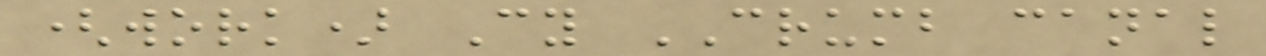(work) Cy CRUMB canal
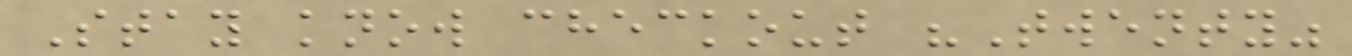Stay know checkout "Twenty"
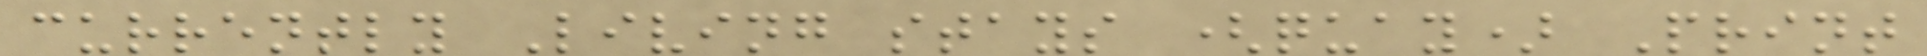currently Living stays (quay) Print
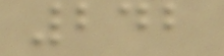242
